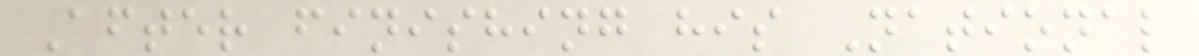After finishing his National
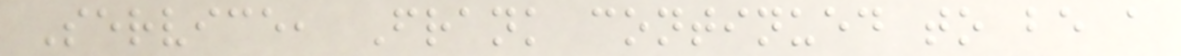Service, Frank continued to be a
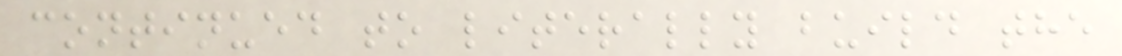continued to literally build the
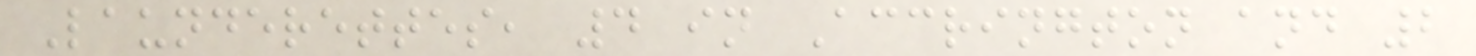Launderettes, 4 in Accrington and 2
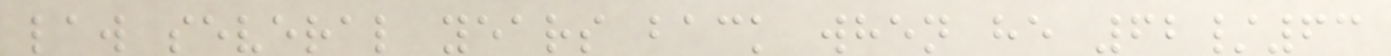law several years back when he 62/63
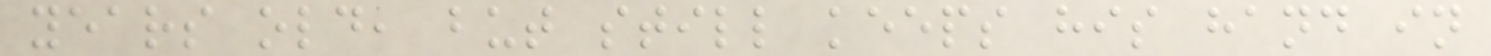years old, but still keeps his hand in
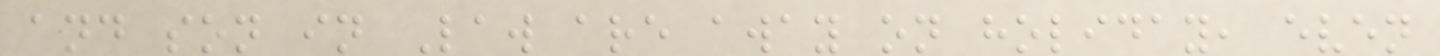and son in Law are away on holiday, even
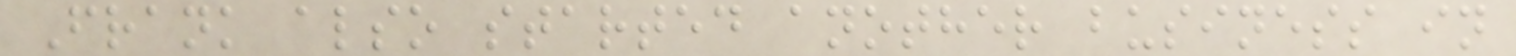Frank also started another business in
